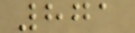871
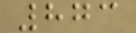873
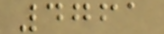4761
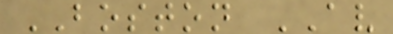BOSTON AV
